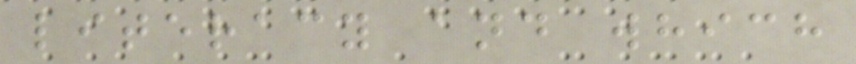literacy and which
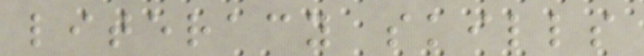literacy skills
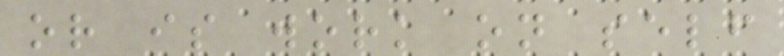or is work on self
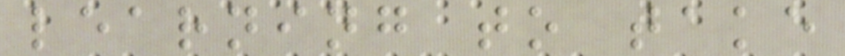learning to take
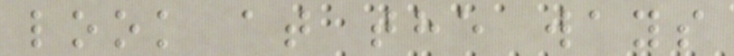look at the ways
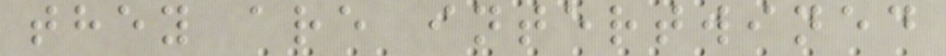they are intertwined
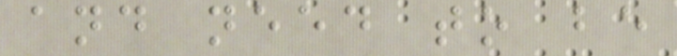and need to be
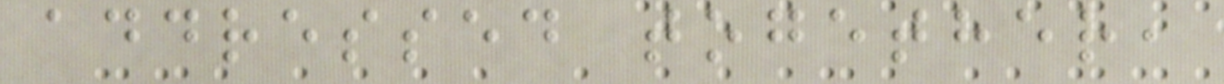addressed together,
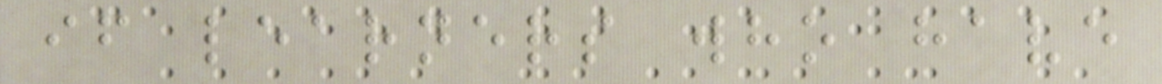if learners who have
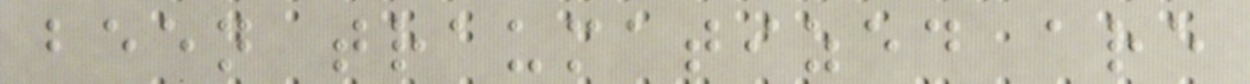been traumatized are
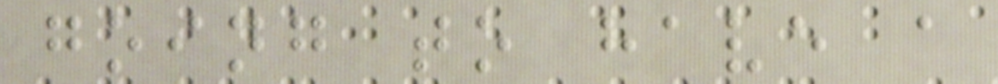going to have a
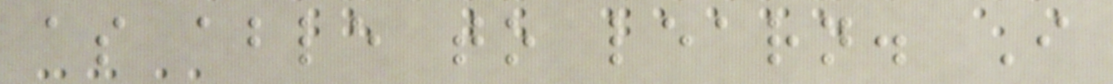as able to learn. I
